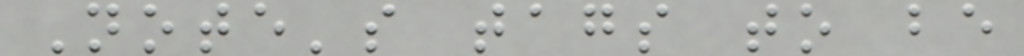Note's tags to be
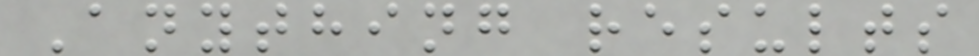Anything results
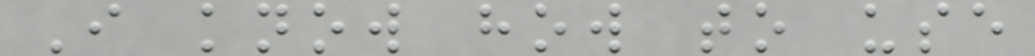I know how to use
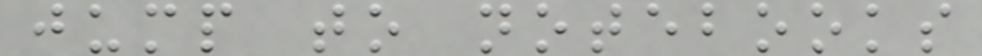jump to notebooks
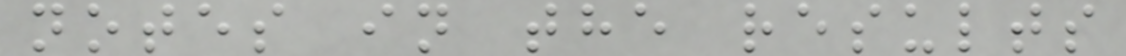notes in the results
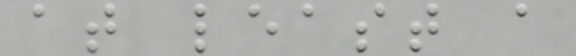at least a
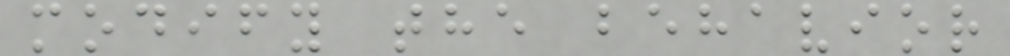modify the behavior
